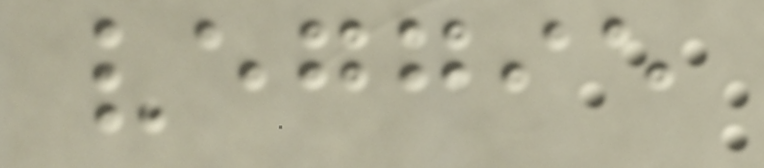veggie
